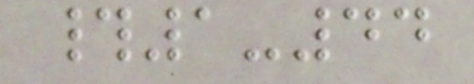#1-44
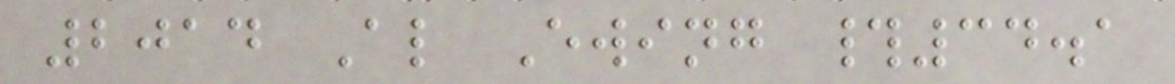2014 Al Ewing #34.1
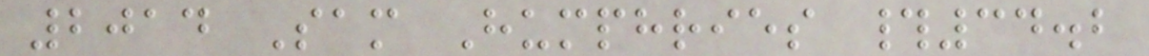2014 Sam Humphries #34.2
